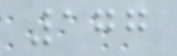177
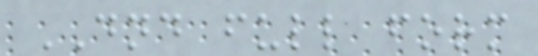DND full form
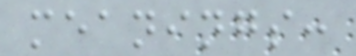meanings:
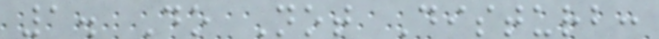1. Do Not Disturb:
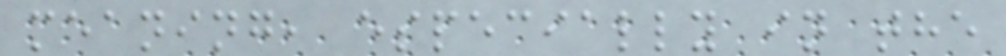meaning, especially in the
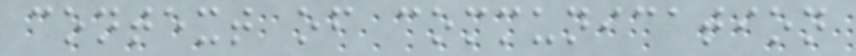context of communication
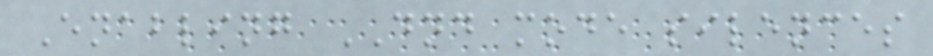Enabling DND mode silences
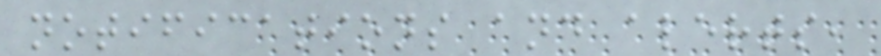notifications and alerts,
